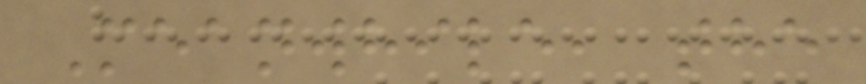Meanwhile, the
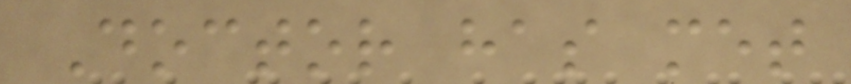Doctor has met
